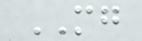MG
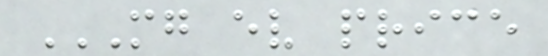MG EV PRICE
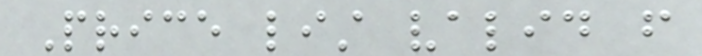Price list valid from
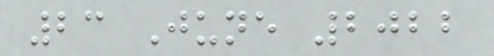23 June 2022
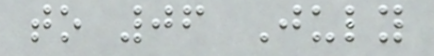to 06 July
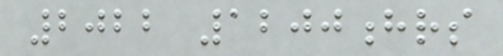2022 1200hrs
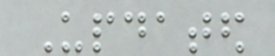Updated
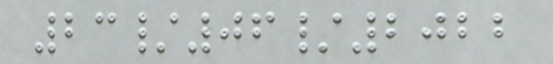23/06/2022
